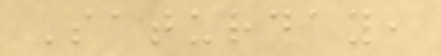Saturday,
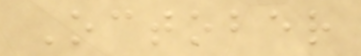October
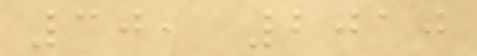30, 2010
